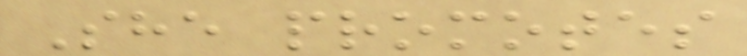She promotes
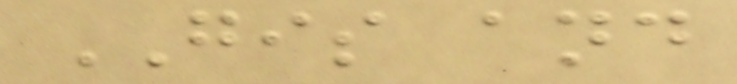GIS and
